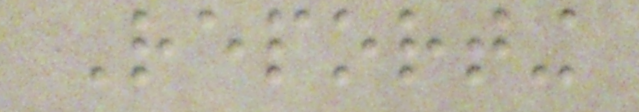Reporting
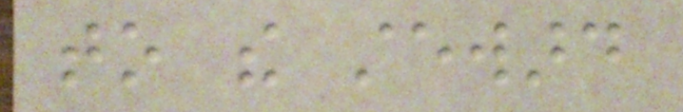to the steward
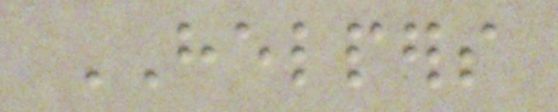HELPERS
